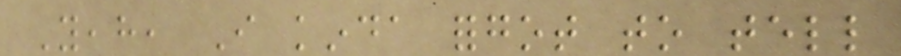Yeah, I kinda forgot to tell
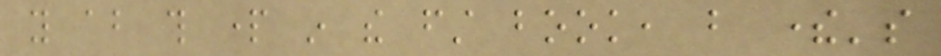you about this part in the first book, but there's
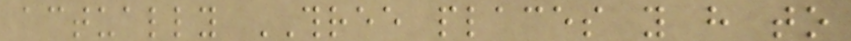actually THREE places you have to
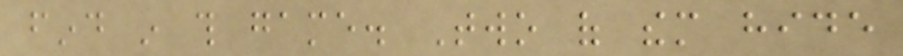find in this game. Two of them hide
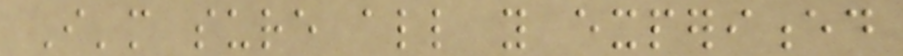I'm sure all you experienced
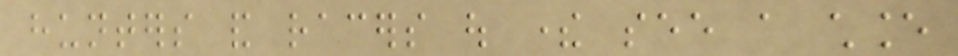hunters and racers out there see a chance
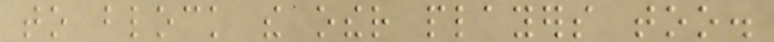to block the other players too.
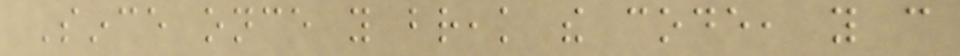Since once you break the code, you can
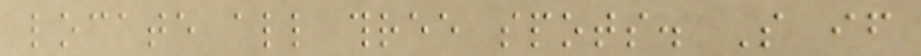locate all three spots. So if
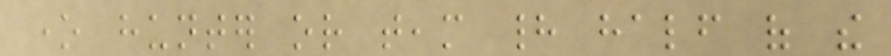one hunter or team had half of the
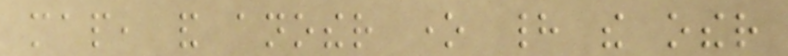map, and another one had the other
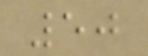50
